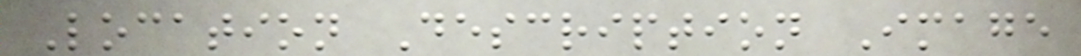Location Description Image
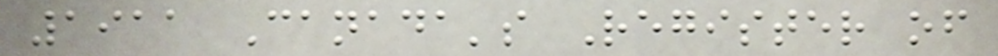1911 Canada's Register of
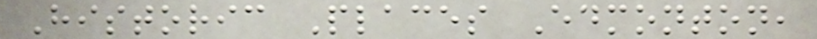Historic Places Edmonton,
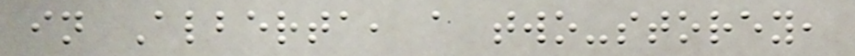in Alberta, a two-storey,
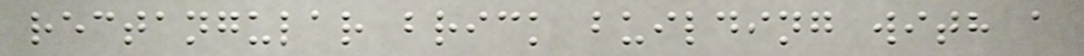rectangular brick building with a
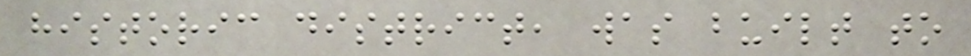historic district, was built to
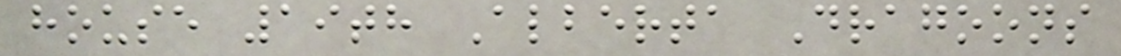house 19th Alberta Dragoons
